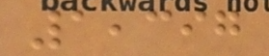1,397
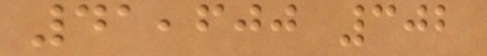41,600 302
